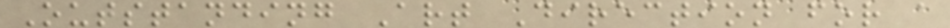Outstanding Art Direction for a
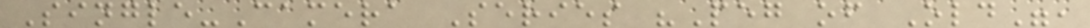Single-Camera Series "Peg of Old",
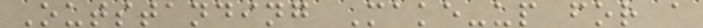Outstanding Make-up for a
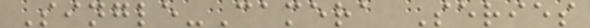Single-Camera Series
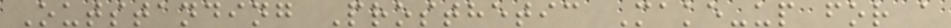Outstanding Prosthetic Make-up for a
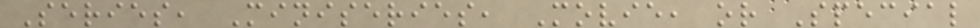Series, Miniseries, Movie, or Special
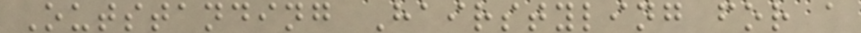Outstanding Hairstyling for a
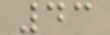43
